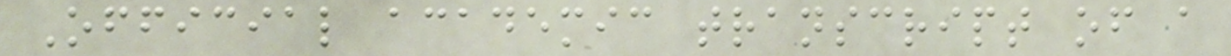Official academic transcript of a
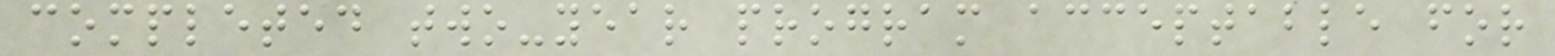completed two-year program acceptable for
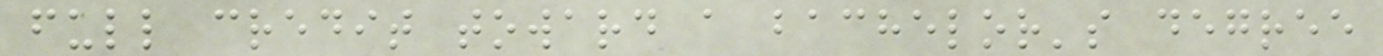full credit toward a bachelor's degree
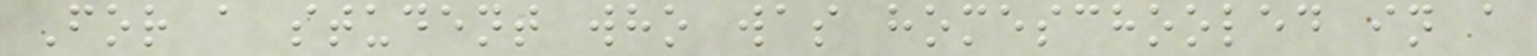For a student who was homeschooled in a
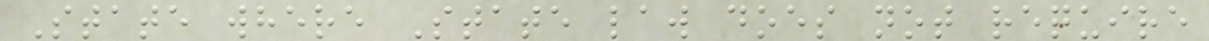State where State law does not require
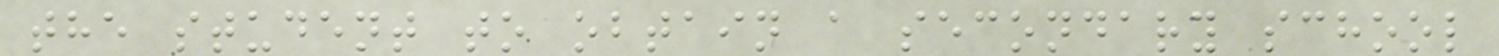the student to obtain a secondary school
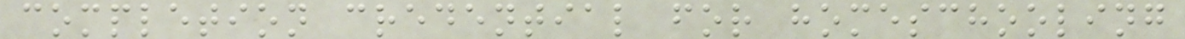completion credential for homeschooling
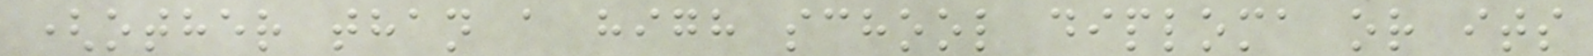(other than a high school diploma or its
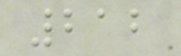212
